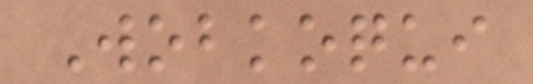Wobkoqui
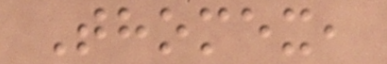Thomex,
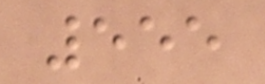555
